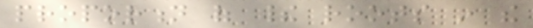proportion of their roots in the
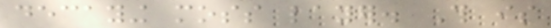decaying moss layer. This is
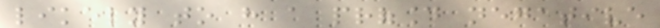likely to have a profound negative
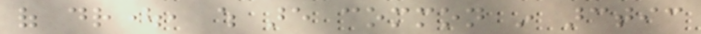of drought, which are common in arctic
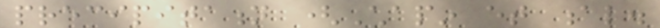precipitation (Chapin et al.
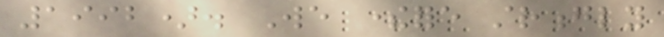1992). We therefore strongly
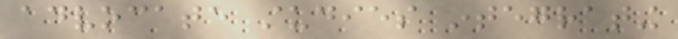advocate studies integrating
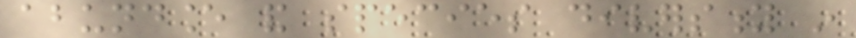abundance and species diversity in
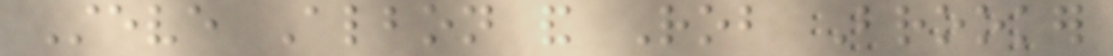Steve Albon and Rob Brooker
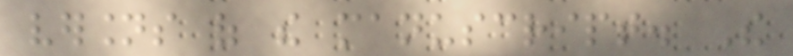versions of the manuscript. The
